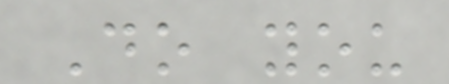Do you
